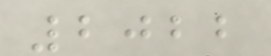2022
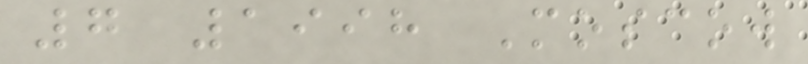7 1998 Moscow
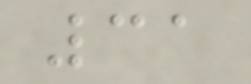31
